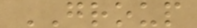GROUP
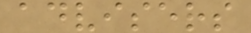advisers
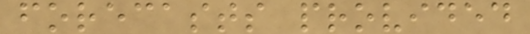forecasts provided
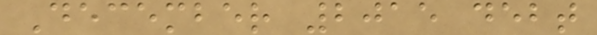December 2015 debt
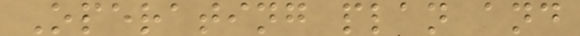Operating plan and
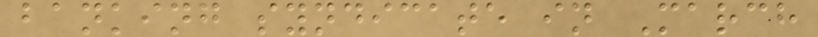banking syndicate in March
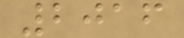2016
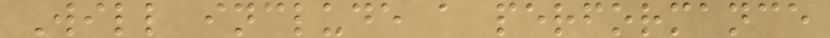Will include a performance
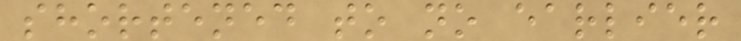shortened to no earlier
